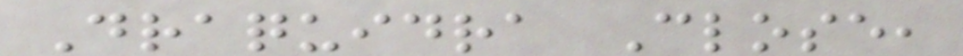Draquidra Close,
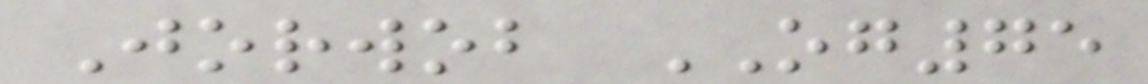Jorwob OG75
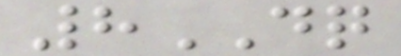8DQ
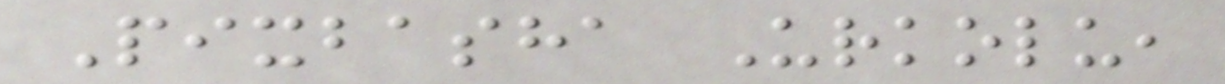Pixbasha Urkolu,
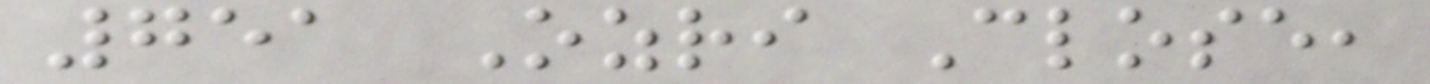751 Ozri Close,
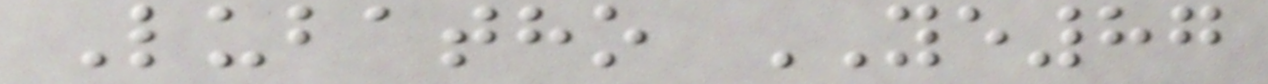Lubatho YE87
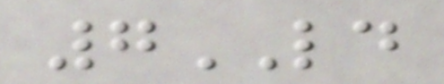7LD
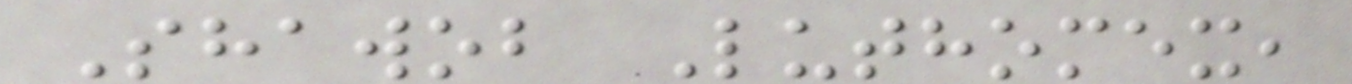Shawob Luthomex,
